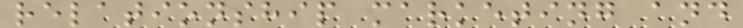relationship marketing and
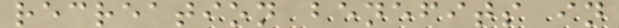recreation benefits in
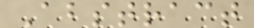Abstract
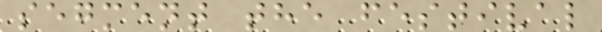segment the festival
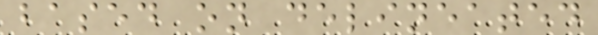based on delineated
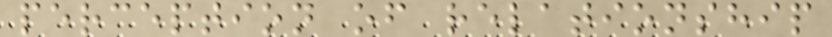perception of relationship
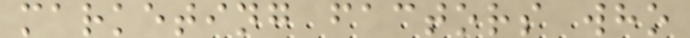marketing factors who
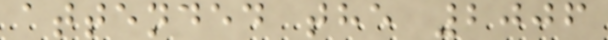attended the 2006
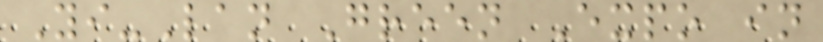Yi-Lan Green Expo in
